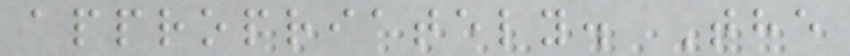appropriately. The
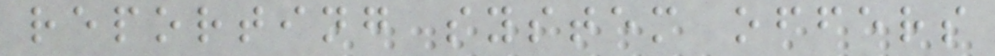reporting system offers
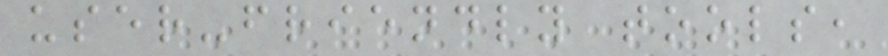user-friendly tools,
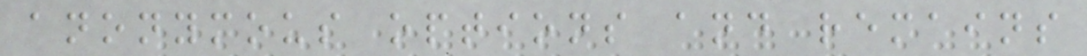anonymous options and remains
